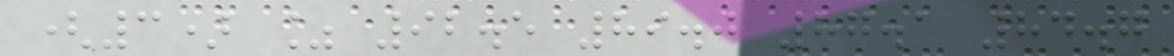(3) % 92.5 89.0 87.1 84.7
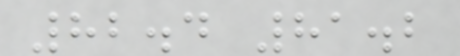82.4 81.2
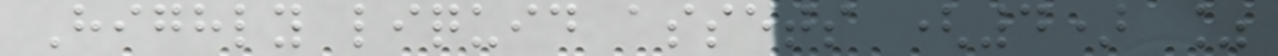Highly liquid assets (4) %
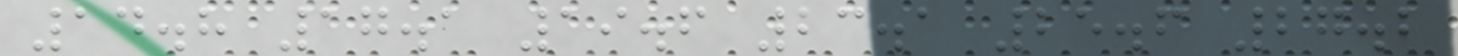14.8 17.1 19.6 23.1 25.6 27.2
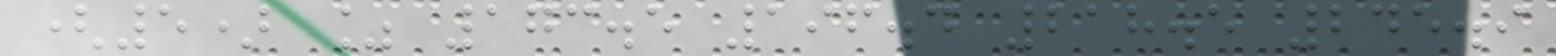(5) % 173.5 196.4 218.5 245.9
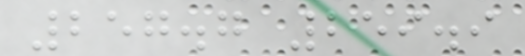257.7 259.9
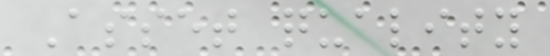Asset quality
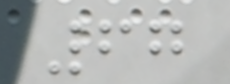67
